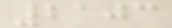2103
